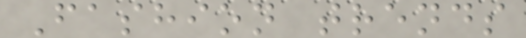Fashion trends
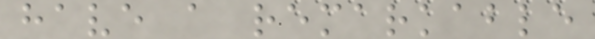have a remarkable
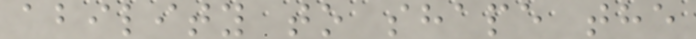ability to shape the
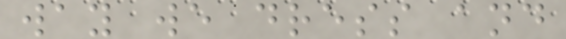way we dress and
